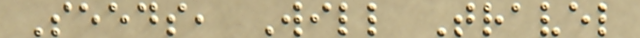Seeds, Will Travel
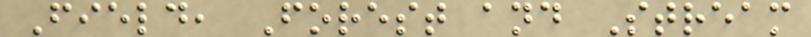Field, Forest and Stream
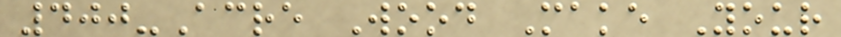400-Acre Wood Make Your
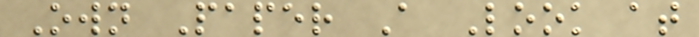Own Paper A Look at
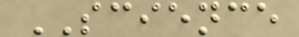SCIENCE
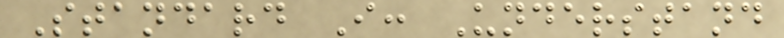Standard I: Understand
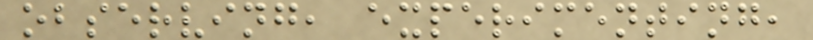observing, experimenting,
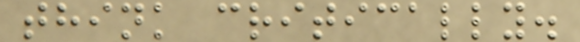think critically.
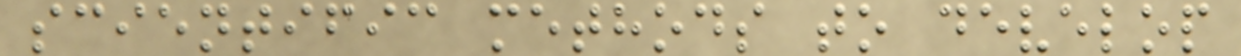scientific methods to develop
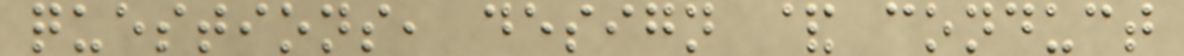questions, design & conduct
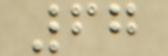67
